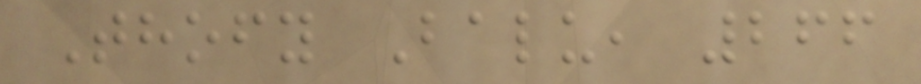Thofy Balu, 266
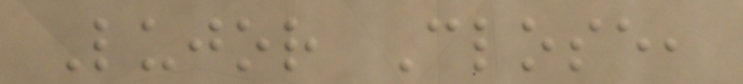Lujor Close,
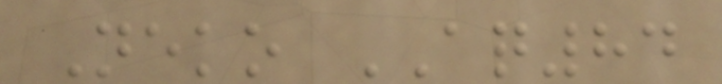Neko AQ84
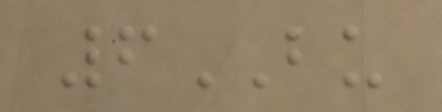6BU
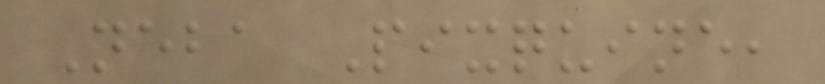Neba Pixquine,
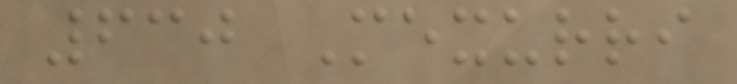630 Mexurri
